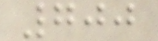700
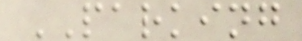PARKING
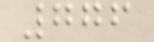776
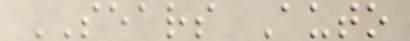SEARS Auto
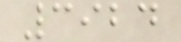3924
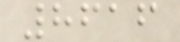8616
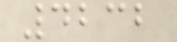4232
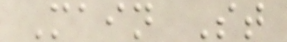Main St
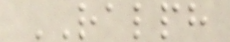RALPH
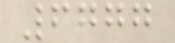6777
